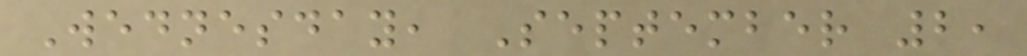Wednesday, September 2,
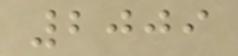2009
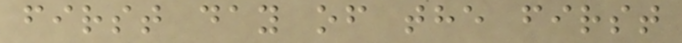first day of the first
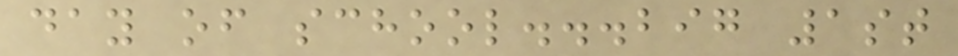day of school...big 1st
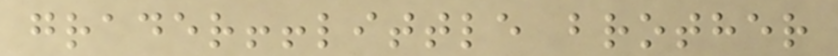grader!!little brother
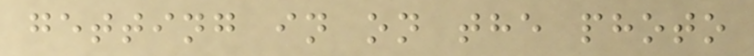getting in on the photo
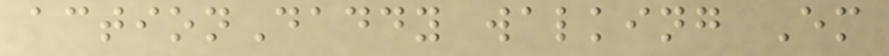actionDaddy walking Em
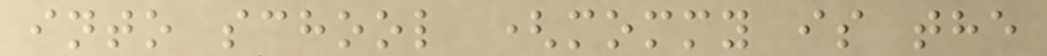into school (mommy is the
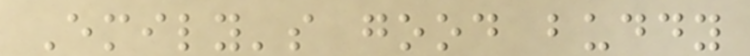Emily's good buddy
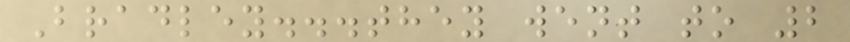Bradley...they went to 2
